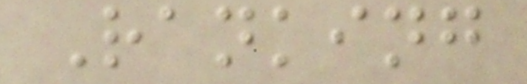Ranking
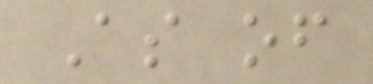As of
